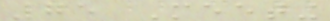75 Meeting
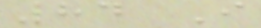84 I
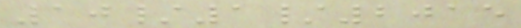10/1/2015
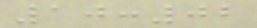10:02
